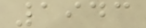1943
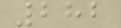282
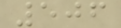506
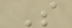S
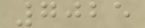7025
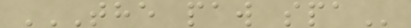THE PAW SPA
